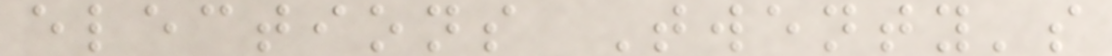elections Twenty's
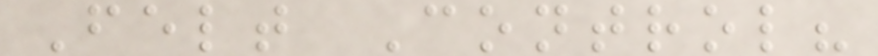Felt Control?
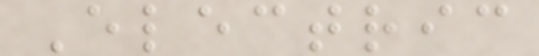Electric
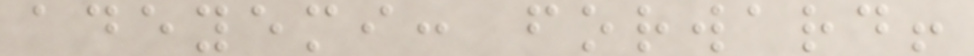adeyemi: forward!
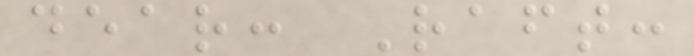dear: Raft:
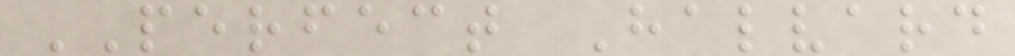PERFECT Halvard
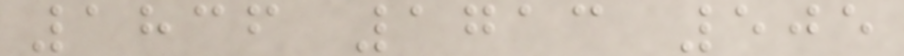1836 1713 505
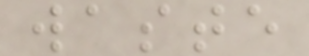waste
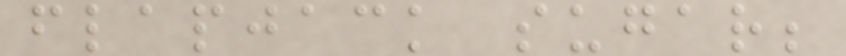flapjack sugar;
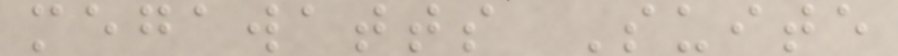megawatts Suite
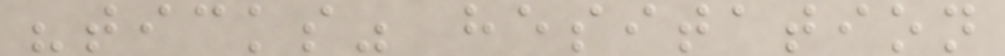"ticks" hesitation
